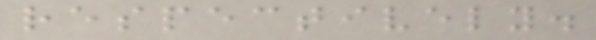respectively.
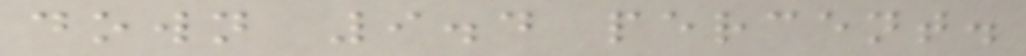down 9.4 percent.
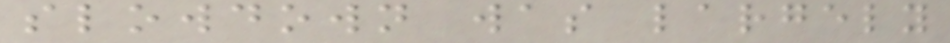slowdown was largely
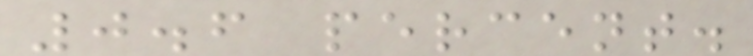0.6 percent.
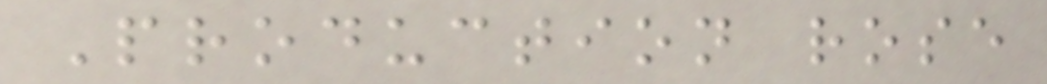Production rose
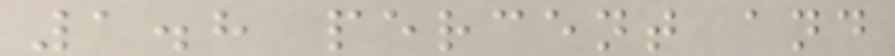1.8 percent and
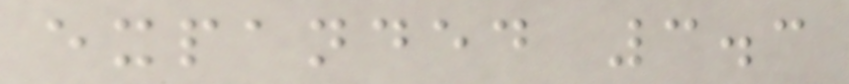expanded 3.3
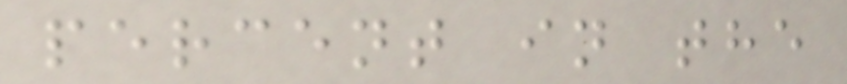percent in the
